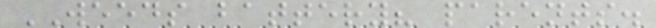WEEDS battery? parents.
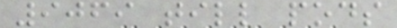9069 till pods
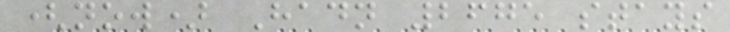(now) Hadn 2675 stays
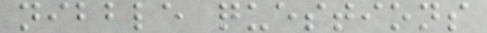nibble questions
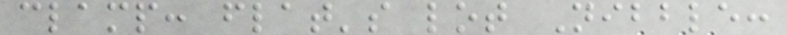clamp: flat's lot Nibble:
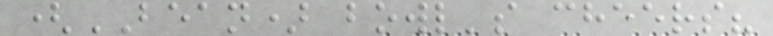(BEAN) bowl's cheers?
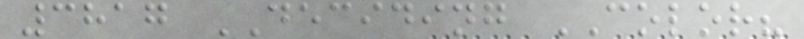3817 DECIDING COLOR?
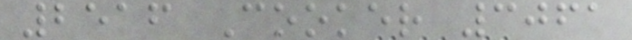2516 Cooker 3061
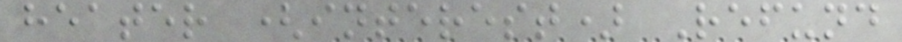heater (interest) Refund
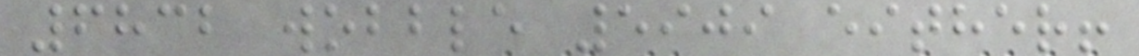6832 wobble 5909 either!
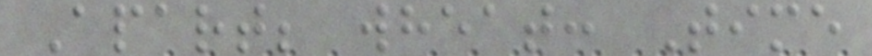Apart; wheat: Time
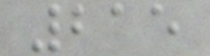215
